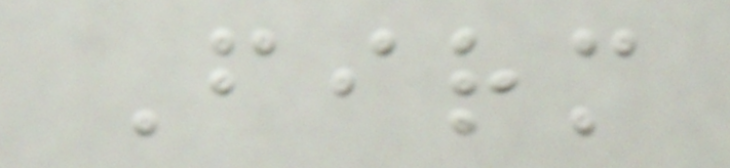Firm
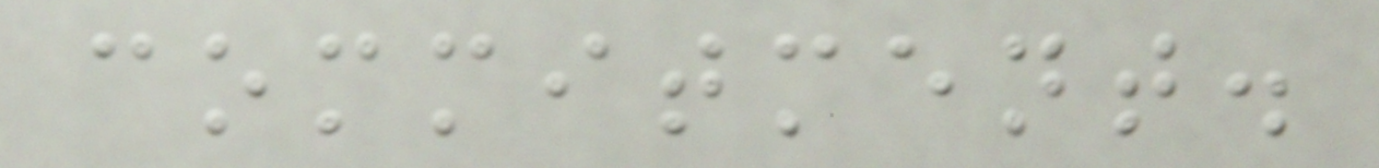commitment.
